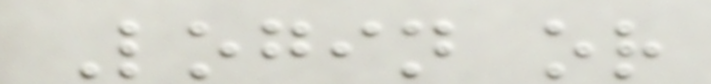Login or
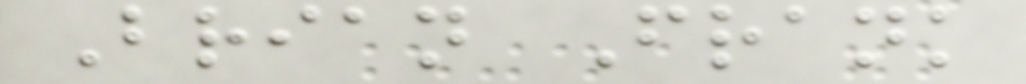Brian Frank
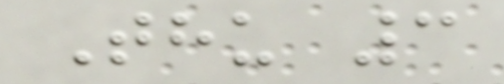Thu 3
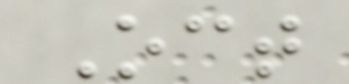Oct
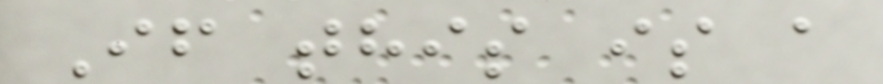If this is a
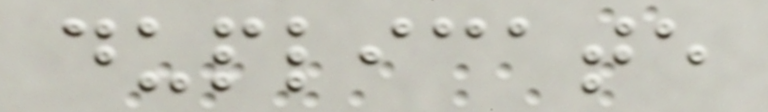duplicate
